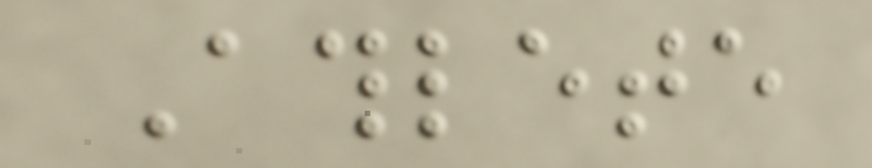Athlete
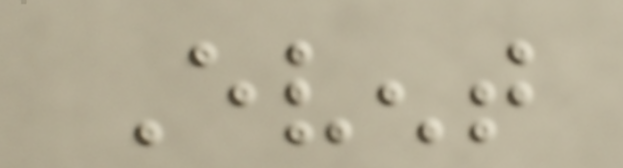Event
